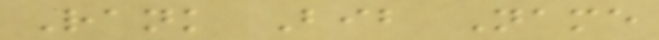Rank Bib Name
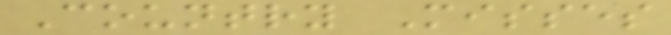Country Misses
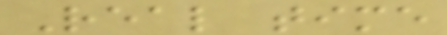Real time
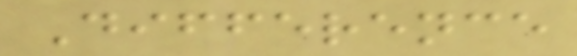Difference
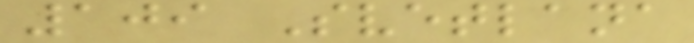109 Svetlana
